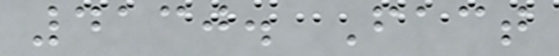4130. Fact
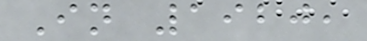In 1920,
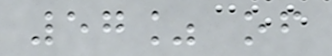57% of
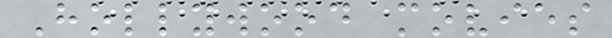Hollywood movies
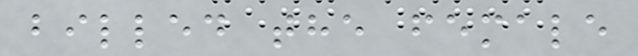billed the female
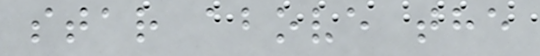star above the
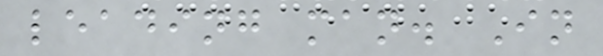leading man. In
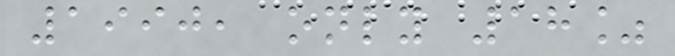1990, only 18%
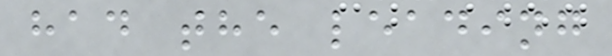had the leading
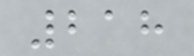218
